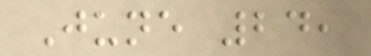June 24,
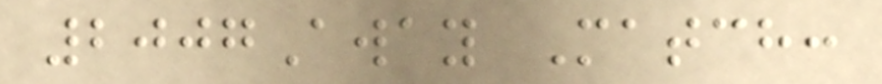2007Away Match:
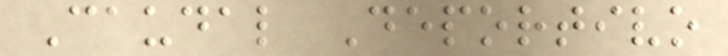Caudal Deportivo
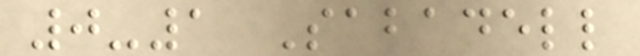0-1 Sabadell
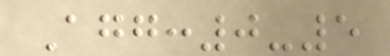Agg:0-5
